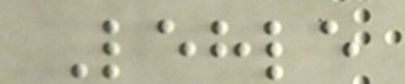Lehle
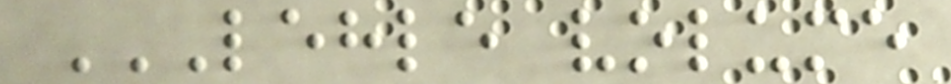LEHLE VOLUME
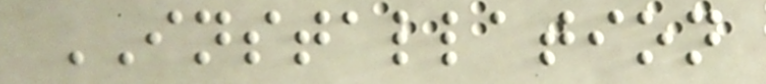INSTALLATION
